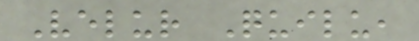Velur Quilu,
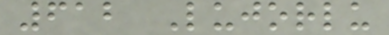612 Lujorlu
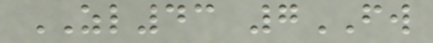ZL43 7FW
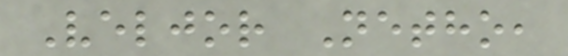Veljor Netho,
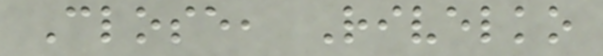Close, Rivelko
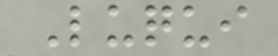Luqui
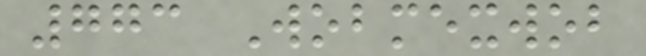773 Wobmexwob
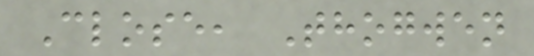Close, Thogwen
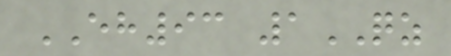EH93 1QZ
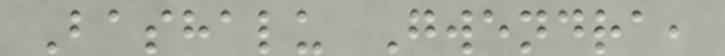Bashalu Gwendra,
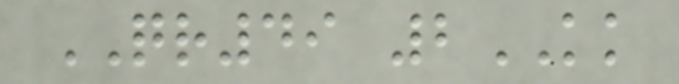QR49 2KK
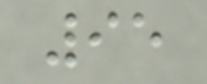95
